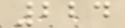224
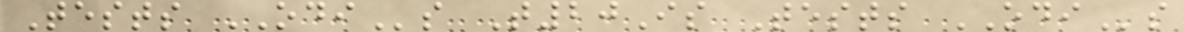Tests ODIs T20Is Tests ODIs
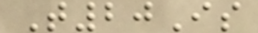T20Is
